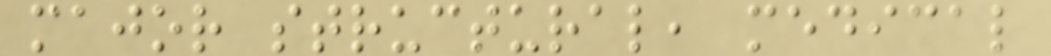major structural, medical
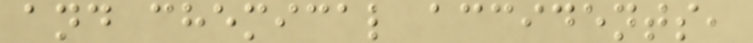and chemical accidents,
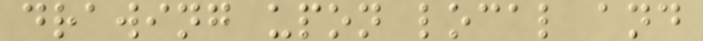drawing upon local and
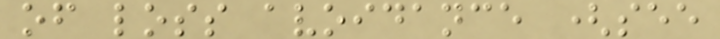of loss avoidance (see
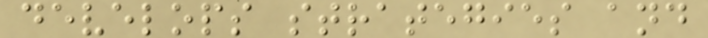develops strategies and
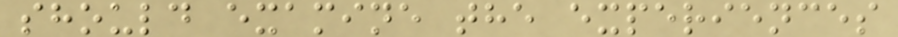should examine the experiences
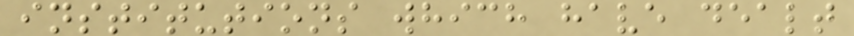institutions which have dealt
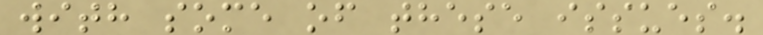with some of these issues.
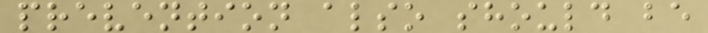prevention also should be
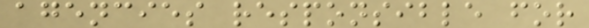agencies responsible for
